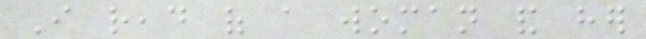I read of a woman and her
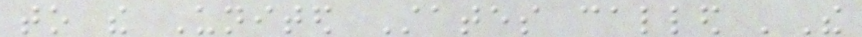to the United States called 'The
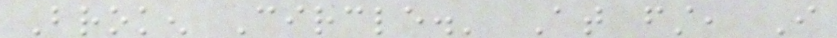Broken Circle.' At first, I
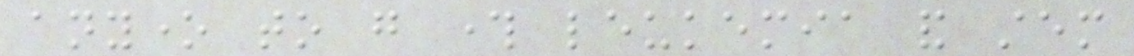anyone to go through leukemia and stem
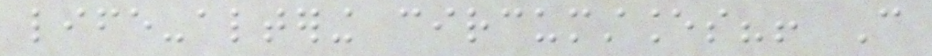life-altering circumstances?! Can
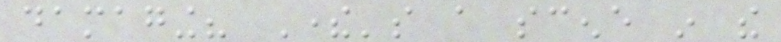damaging? There's a scene in the
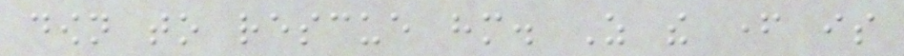down to rescue him. As the father is
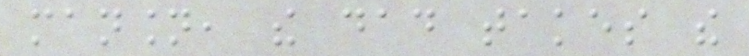mansion, the dad takes the
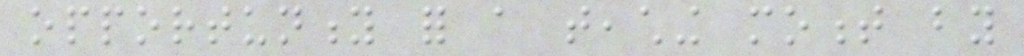opportunity for a teaching moment by
